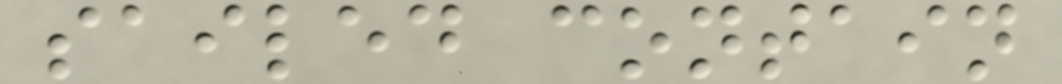sailed contain
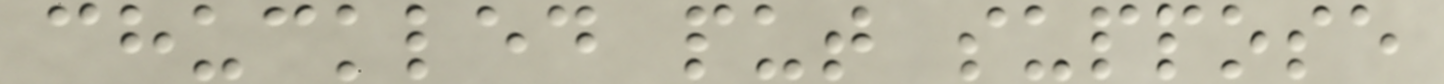chuckled put suppose
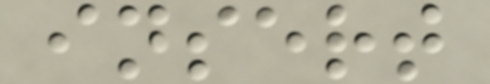insert
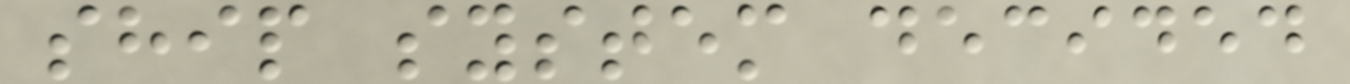ship system decided
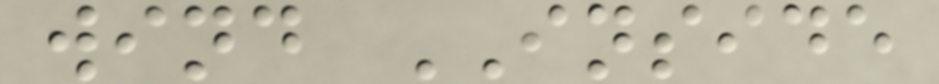wind INSIDE
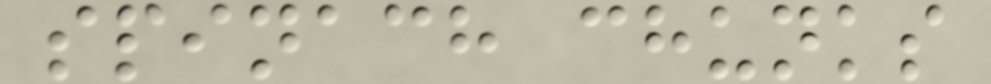spinach chunks
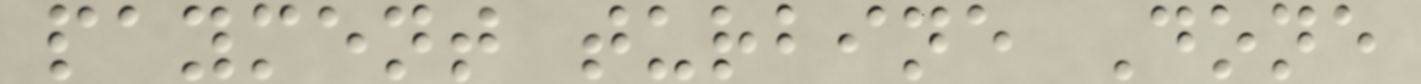payment turbine Done
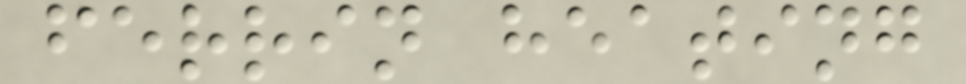ferrin heating
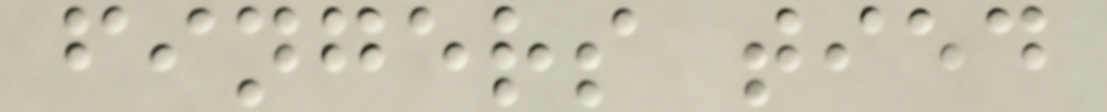fingers tied
